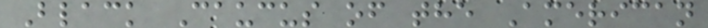Black Caucus of the American
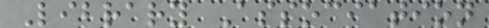Library Association
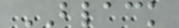BLACK
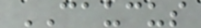CAUCUS
